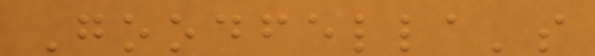Goodfella's
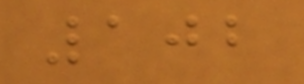102
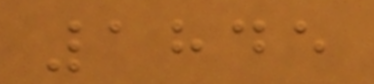1845
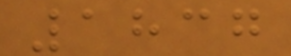1837
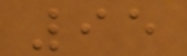95
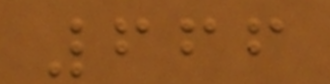666
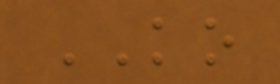KO
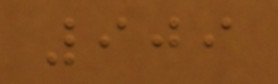909
